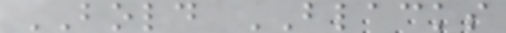BOLD BLACKS
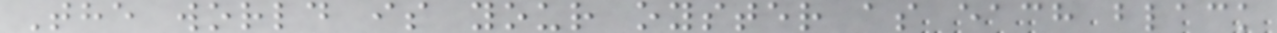The world is your oyster as each black
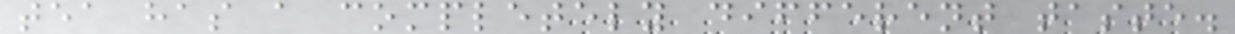tea has a completely different taste.
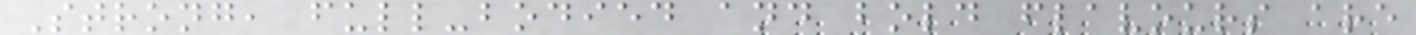Strong, full-bodied and bold flavours are
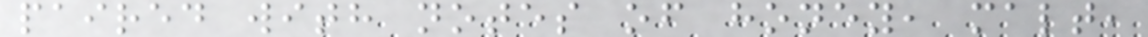paired with notes of honey, malt,
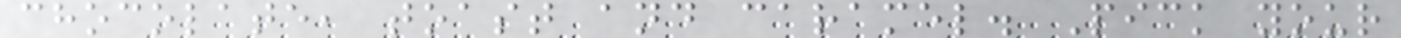chocolate, toast and caramel. Pick your
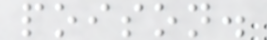poison.
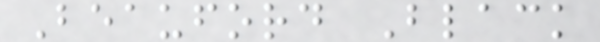Beauford Black
